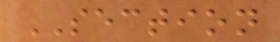SECTION
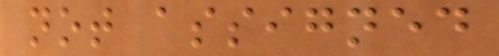not assigned
